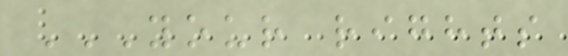YOUR RIGHTS
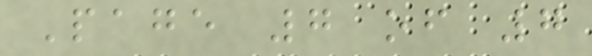Page 7 of 7
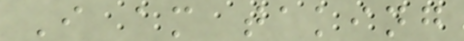I am taking
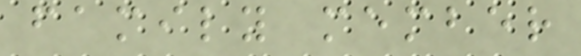family member
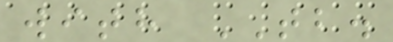with TB.
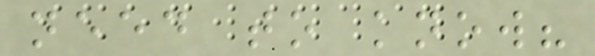need to know?
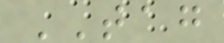TAG
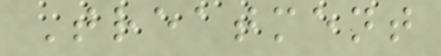Treatment
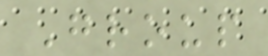Group
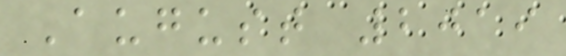August 2019
